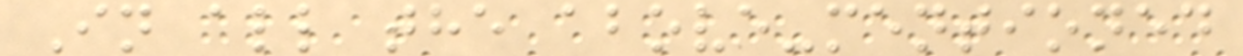In all the above-mentioned
